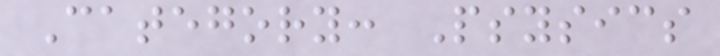Category: Psysics
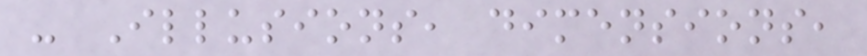- Illusions, dimensions,
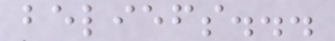beliefs...
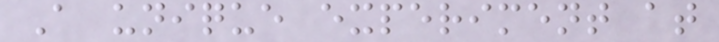A unique experiment at
